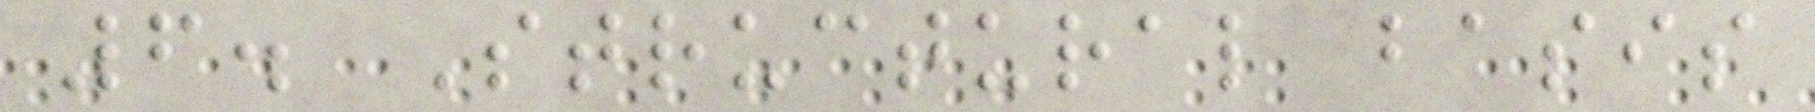6. Structural basis
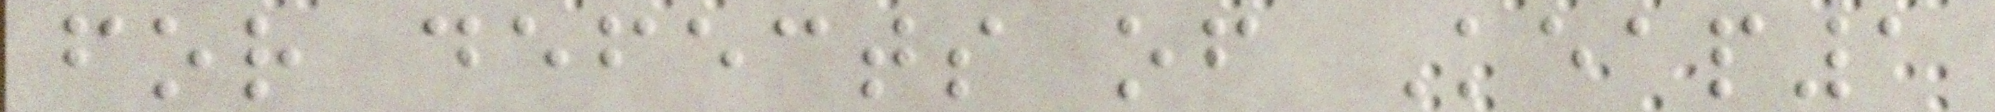for defects of Keap1
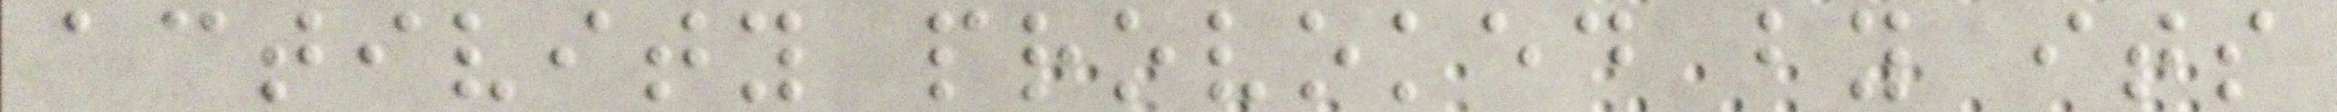activity provoked by its
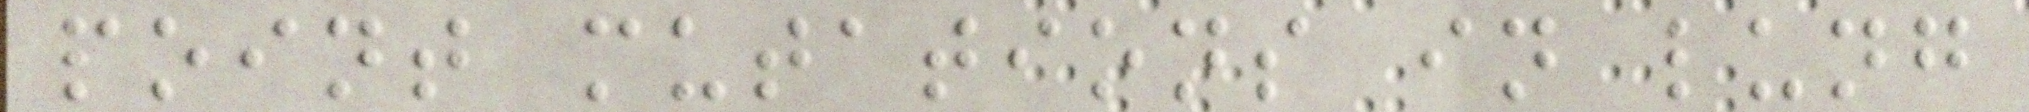point mutations in lung
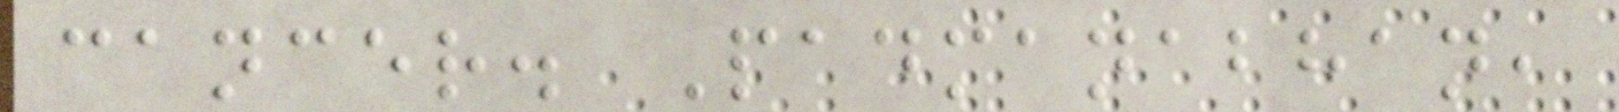cancer. Padmanabhan,
